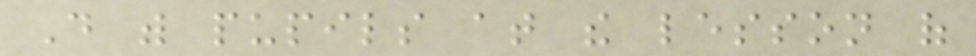Do with pupils at the lesson of
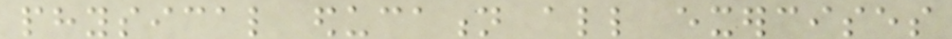physical education all exercises
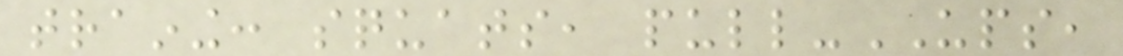training: squats, pull-UPS,
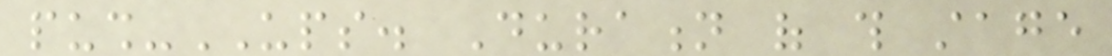push-UPS. Duration of this stage
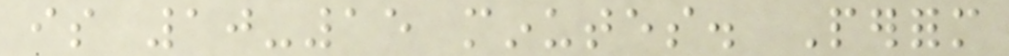is 10-15 minutes. Perform
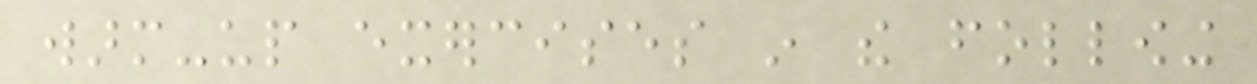warm-up exercises in the following
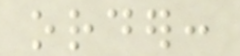order:
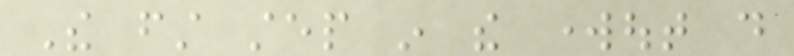The first step in the workout do
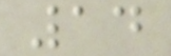14
